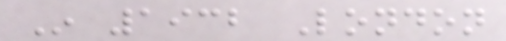In 1932 London
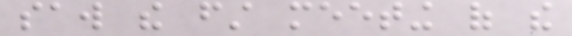saw the first meeting of the
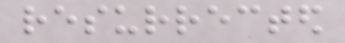resurrected
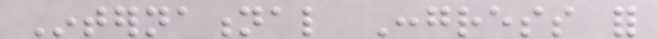International Congress for
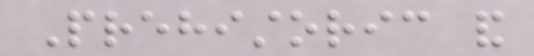Prehistoric and
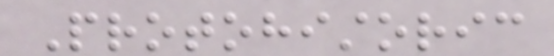Protohistoric
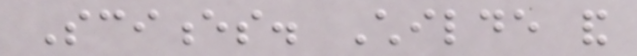Sciences. Childe and
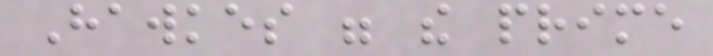Hawkes were the prime
